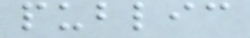public
